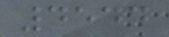4544
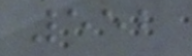552
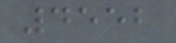4552
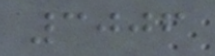3006
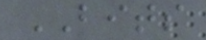BITS
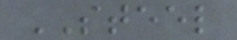STEEL
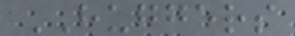HUGGERS
